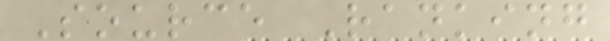Source Ranking
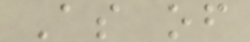As of
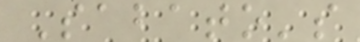Sabato's
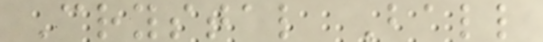Crystal Ball
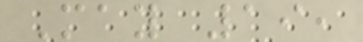May 19,
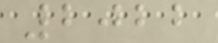2022
